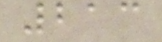213
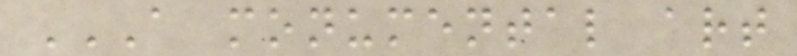A MONUMENTAL ART
